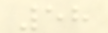58
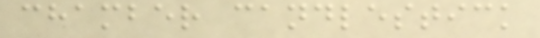chamber candlestick
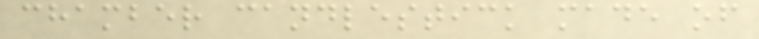chamber candlestick made of
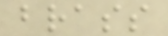brass
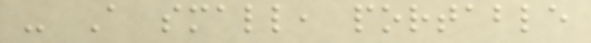- A small, portable
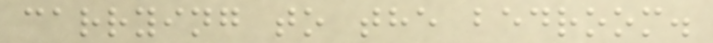carrying to the bedroom.
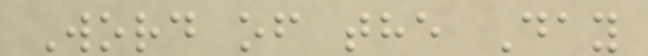Word of the Day
